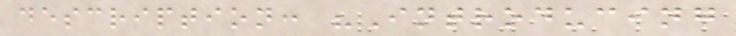description: "Introducing
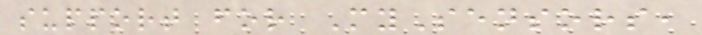support for MySensors,
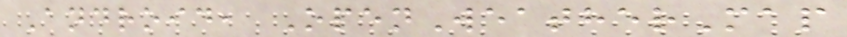Android, OpenWeatherMap
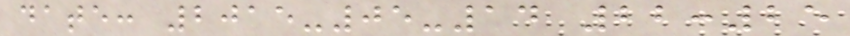date: 2015-05-14 22:25
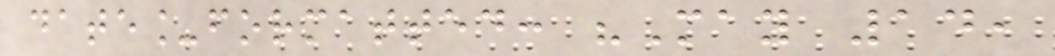date_formatted: "May 14,
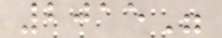2015"
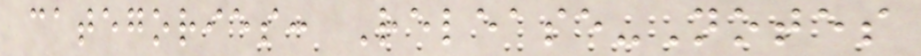categories: Release-Notes
